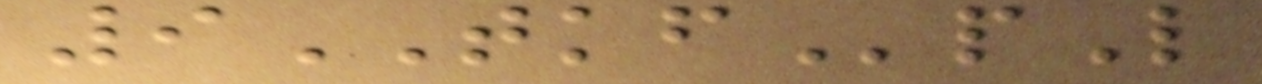9TKFpL
